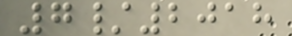7/2018
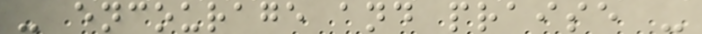- encourage and praise -
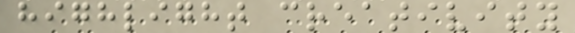highlight creativity
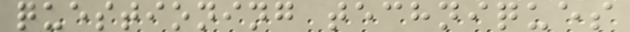questioning techniques
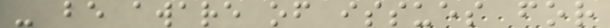- be aware of issues for
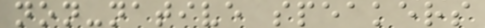non-native speakers
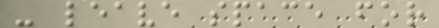- leave space for
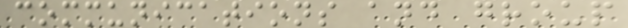communications and group
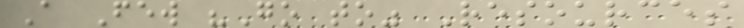A Few "Go to" Resources
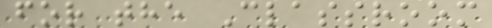for the Classroom
